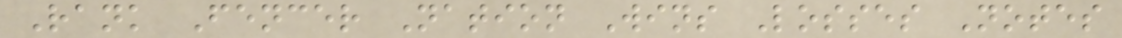Rank Fencer Nation Wins Losses Notes
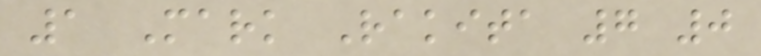1 Mark Rakita 7 0
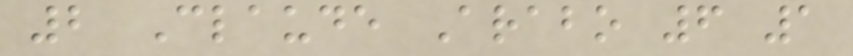2 Claude Arabo 6 1
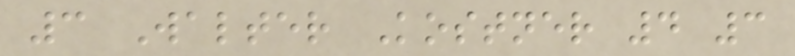3 Walter Kostner 4 3
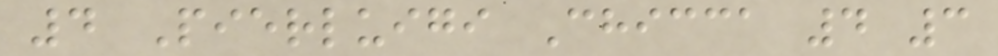4 Pierluigi Chicca 4 3
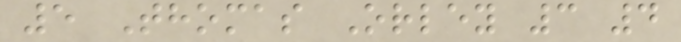5 Thomas Orley 3 4
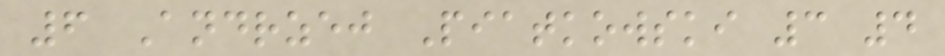6 Andrzej Piatkowski 3 4
